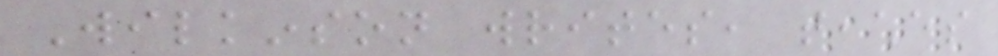Wilkinson writes, teaches
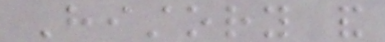History and
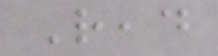Read
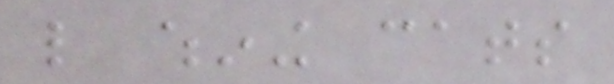like whining cats
